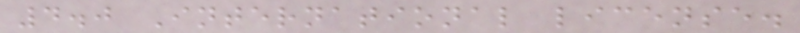4.0 International license.
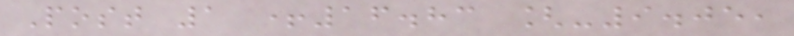Post 1 +16.83 [-9.05,
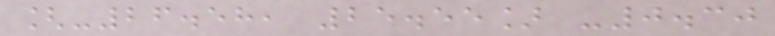[-26.58, 25.55] -0.30
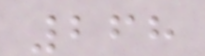268
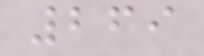269
